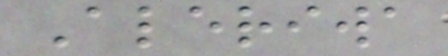Aleriwa
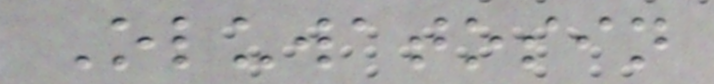Oluwatosin
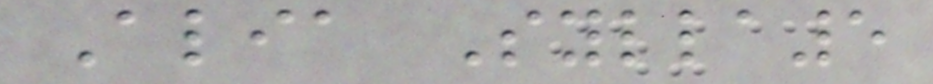Alia Sylla5
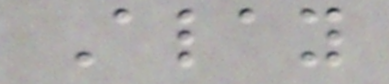Alay
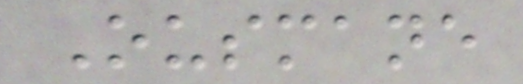Ousmane
